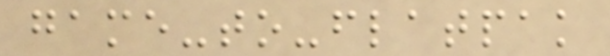game-to-flatpak
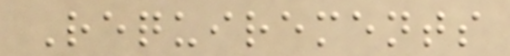Requirements
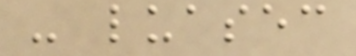- luasec
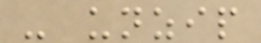- unzip
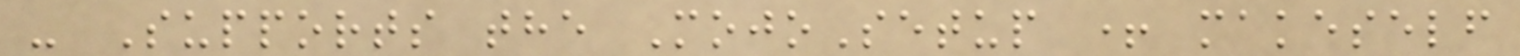- Supports the MojoSetup + makeself
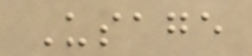Usage
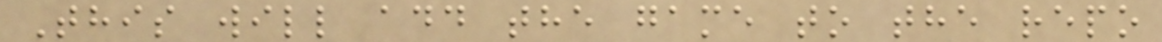This will add the game to the repo
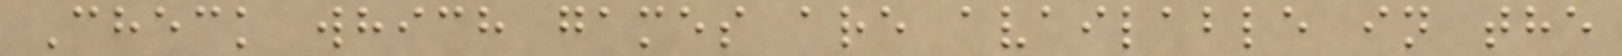Check which games are available in the
